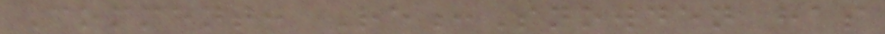Comment: Re:Snowden has
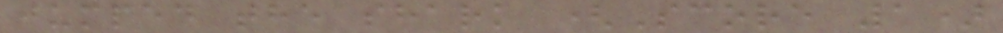jumped the shark (Score 1)
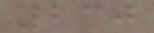230
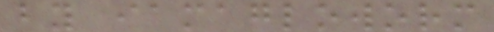by iamagloworm
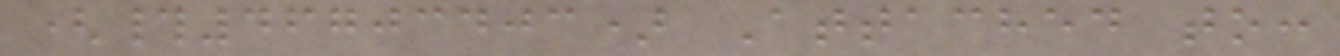(#46703403) Attached to:
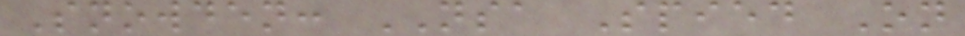Snowden: NSA Spied On
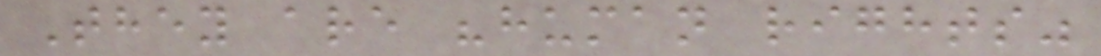They are "human rights"
